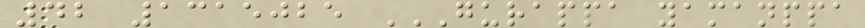42 1315025 GURAPPA YAMANPPA
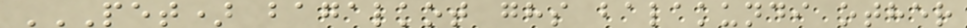PET) BAGALKOT GHS BALAKUNDI OTHER
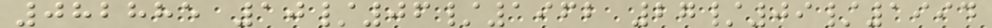082885 10/06/1962 27/09/1994
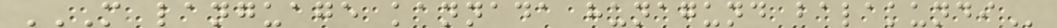M LANGUAGE KANNADA HUNAGUND BALAKUNDI
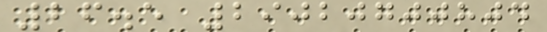26.5 29020700804
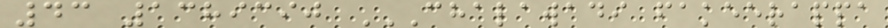43 1389390 CHALAWADI FAKEERAPPA
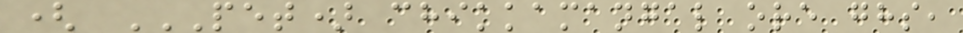( PET) CHIKKAMANGAL ORE GHS,
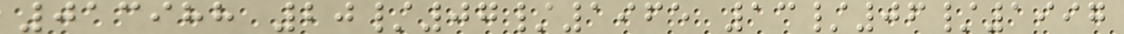013988 20/07/1965 13/06/1997
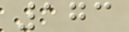173
